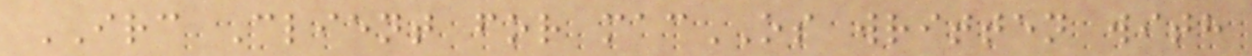IRC Client for macOS written with
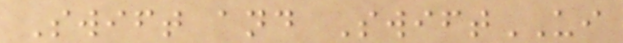Swift and SwiftUI
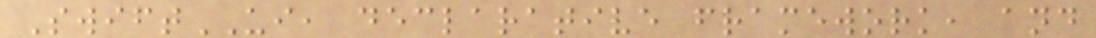SwiftUI, declarative framework, and
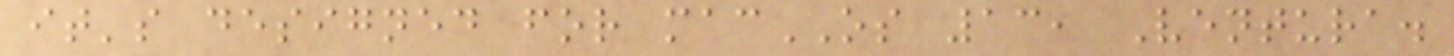it's designed for macOS 13, Ventura.
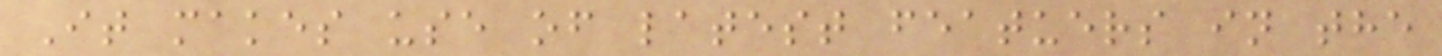It makes use of latest featuers in the
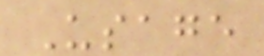Usage
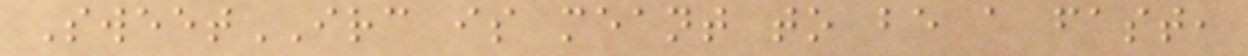SweetIRC is meant to be a fast,
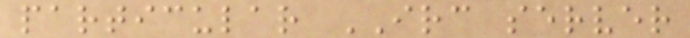particular IRC server
